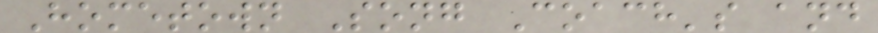Hometown Song Coach's and
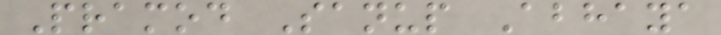Pramod Sanup Abhaya
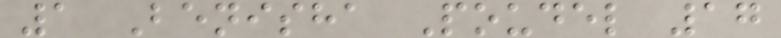1 Benisha Poudel 17
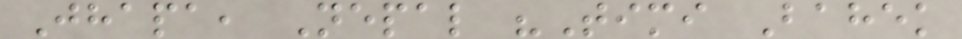Jhapa, Nepal "Timi Bahek
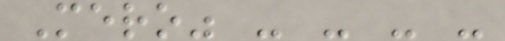Mero" - - - -
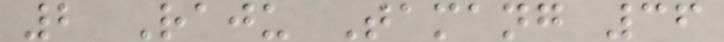2 Raju Tamang 36
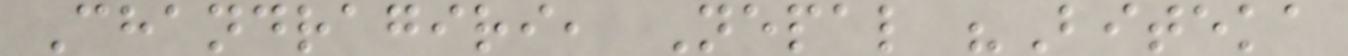Chandragiri, Nepal "Biteka
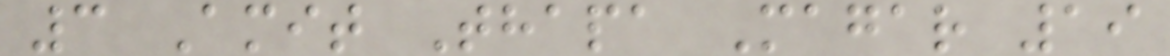3 Amit Thapa Magar 19
